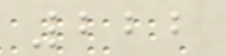222
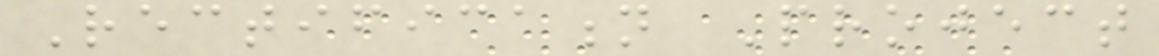Rectification Project
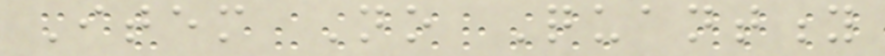Item No Quantity
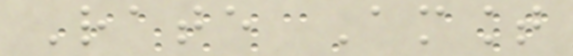Rate Amount
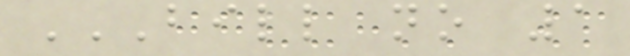BILL NO 1
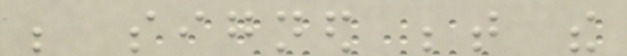be signed between the
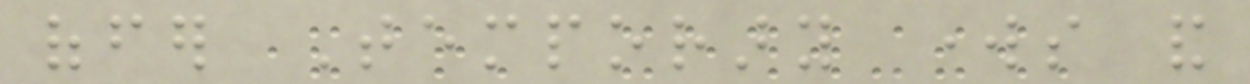offer Temporary works and
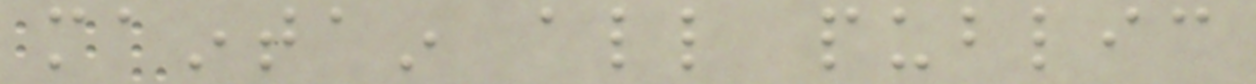maintain all public
